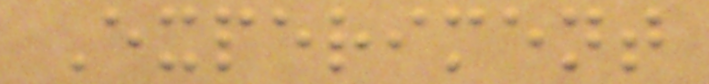Experiment
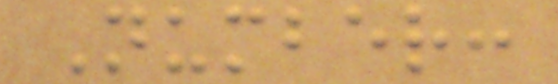Number:
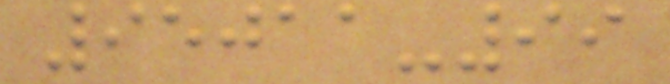95011-99
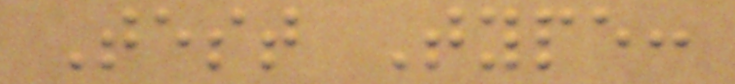Test Type:
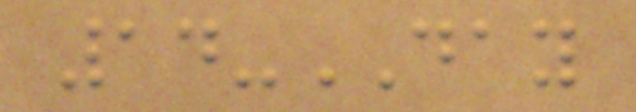14-DAY
